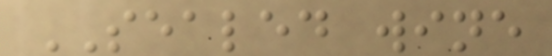SEALED wine
